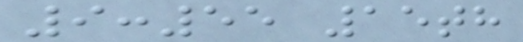9:55 15th
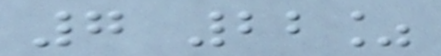7 22%
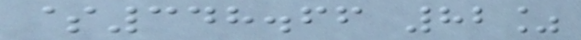$348.66 82%
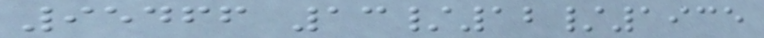95466 13/12/1935
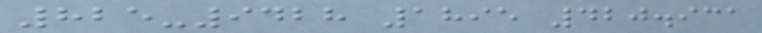825-9428 1895 420.931
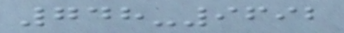748-9692
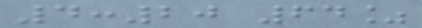4:20 64%
